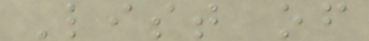List of
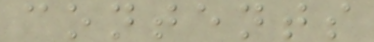contents
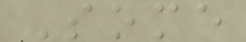Some
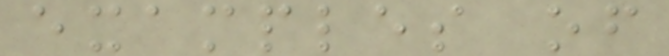examples of
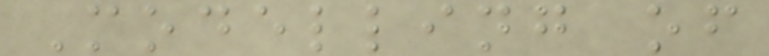Modelling of
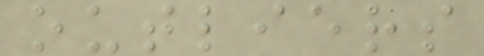outliers
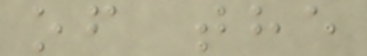of the
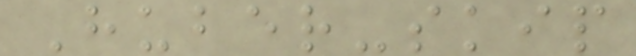Huber-skip
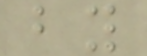by
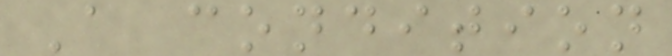A condition
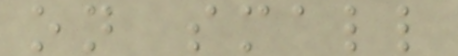on small
